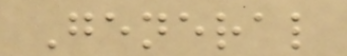General
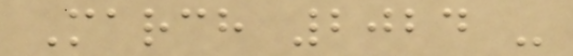March 2024 -
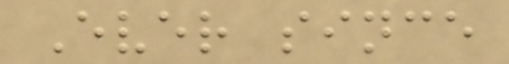Ever since
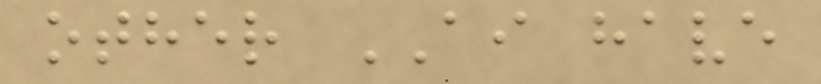other AI have
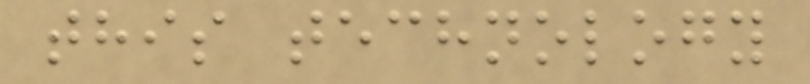this technology
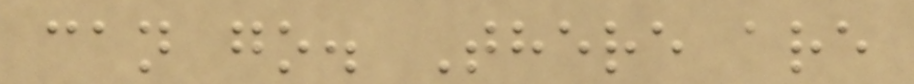can go. There are
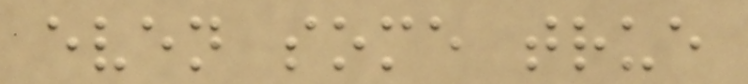even some true
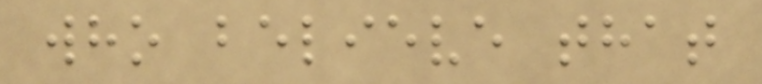who believe that
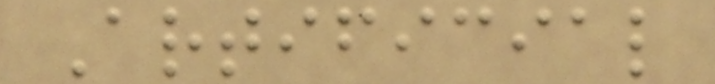Artificial
